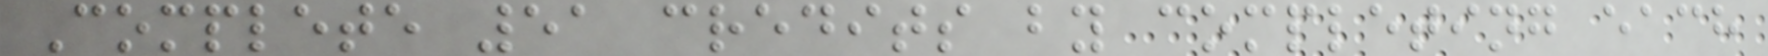Complete 51 credits by completing each
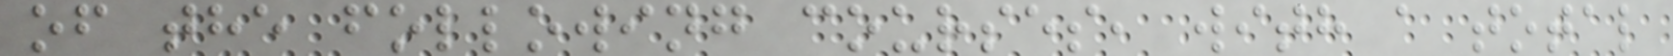of the following courses, with a total
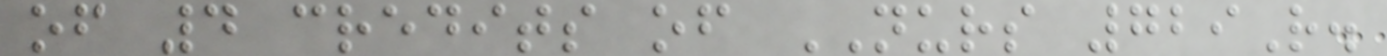of 4 credits of NURS 729R.
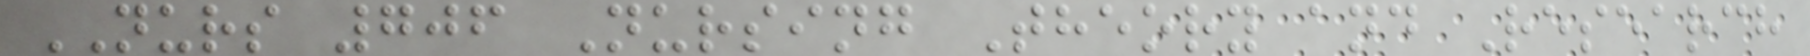NURS 706 Nursing Theory and Research
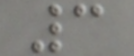3
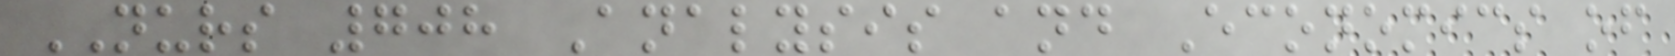NURS 708 Analysis and Economics of
